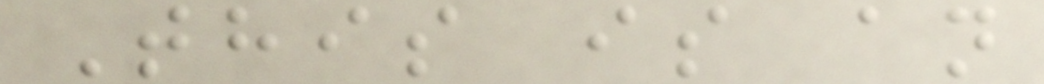This is an
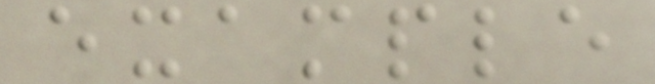example
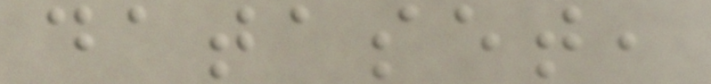dataset,
